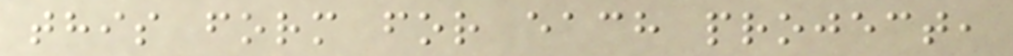this form for each project,
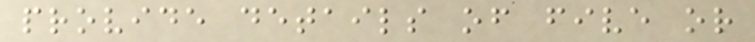provide details of five or
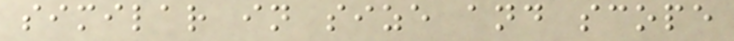similar in size and scope
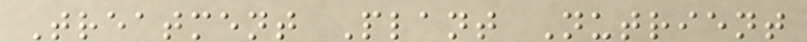Treatment Plant Nutrient
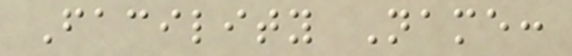Facility Name:
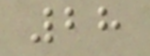28
